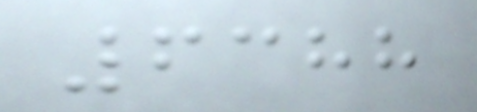6388
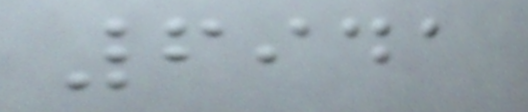6941
